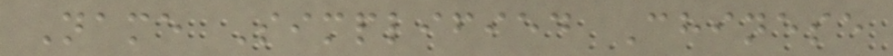Name Simplified Chinese
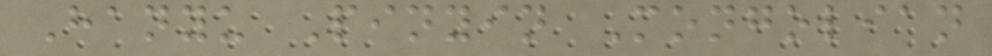Hanyu Pinyin Mongolian
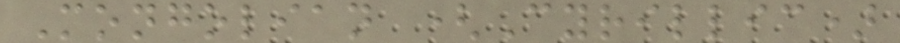Mongolian (Cyrillic)
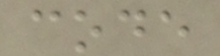code
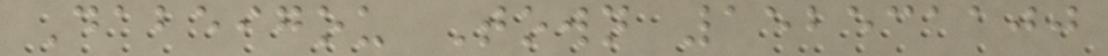Dabeigou Town 152531100
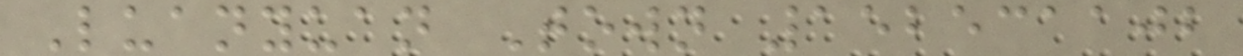Luanyuan Town 152531102
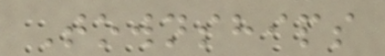Townships
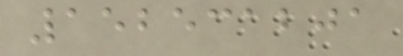152531201
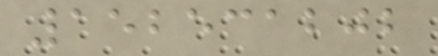152531202
